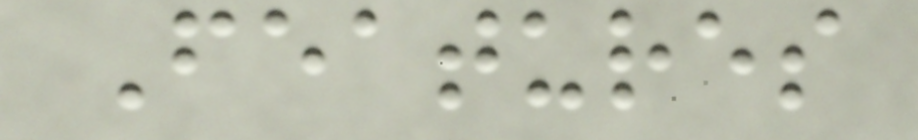Features
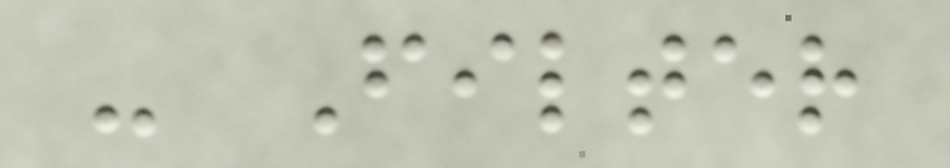- Filter
